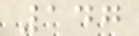147
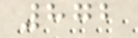872
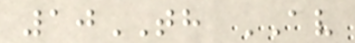10TH AV
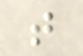t
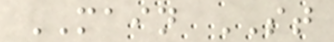MAIN ST
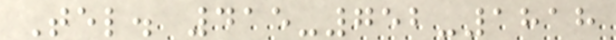Tel. 415-752-1818
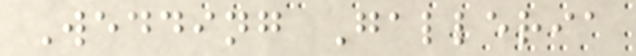Wedding Galleria
